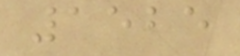1525
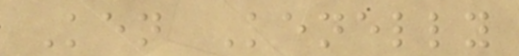Ken Kenelly
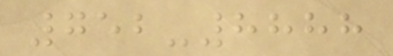752-8888
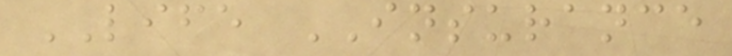LIFE INSURANCE
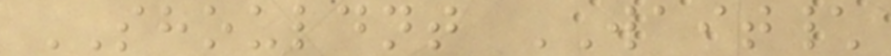SHOULDNT WAIT\
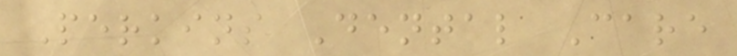Perkins Dental Care
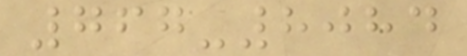767-8084
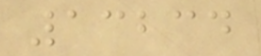13234
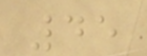45
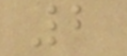2
